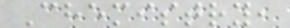Chemistry,
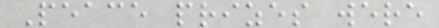Peace prizes were
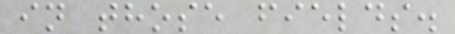in those fields.
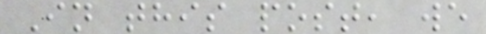In this post, we
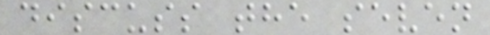discuss the seven
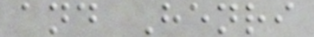and Henri
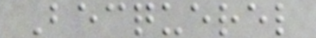Becquerel
